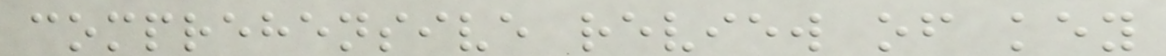comprehensive review of key
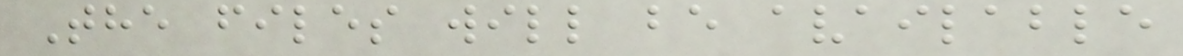The files will be available
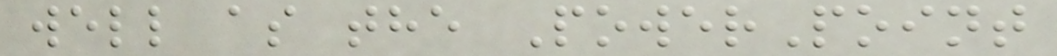well as the PowerPoint
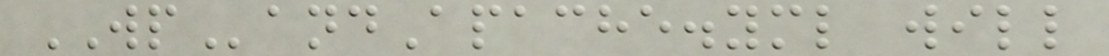WPandApache.yml will
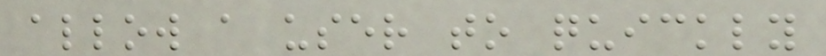allow a user to quickly
